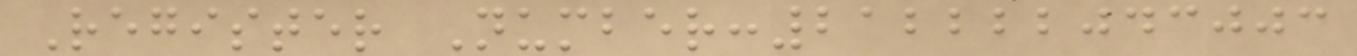Register Number:212222043003
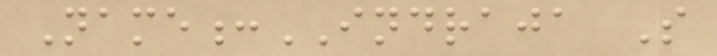Name:INDRAJA S
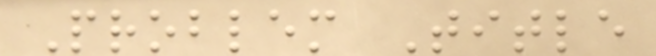Problem Title
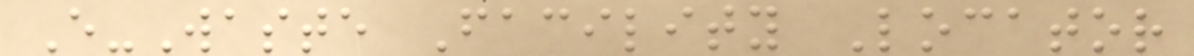E-Waste Facility Locator
